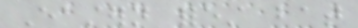Eastern forest bat
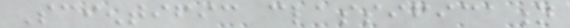Scientific classification
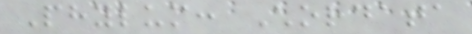Phylum: Chordata
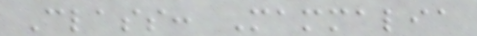Class: Mammalia
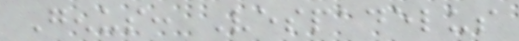Genus: Vespadelus
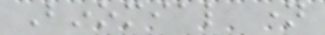Binomial name
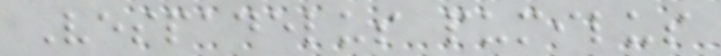Vespadelus pumilus
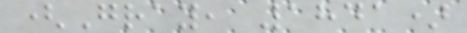(Gray, 1841)
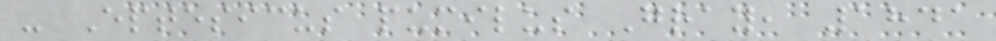- Eptesicus pumilus Gray, 1841
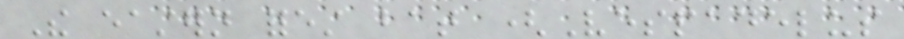The eastern forest bat (Vespadelus
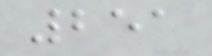251
